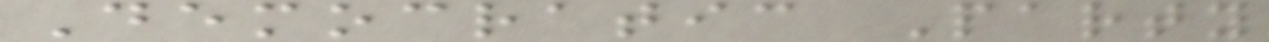Democratic Party
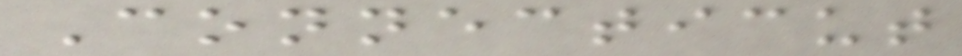Connecticut
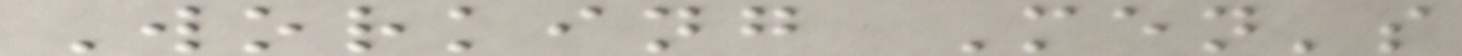Working Men's
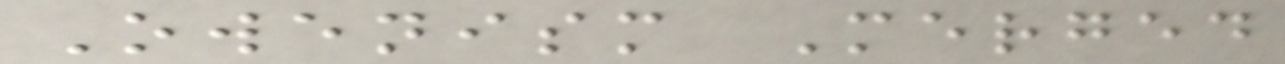Owenism Merged
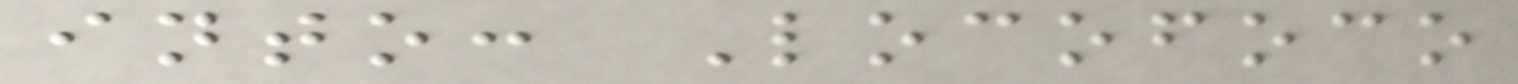into: Locofoco
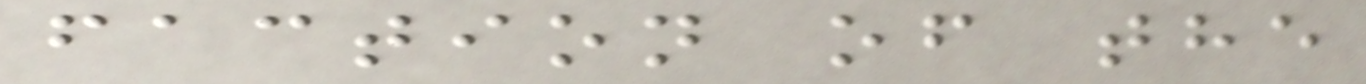faction of the
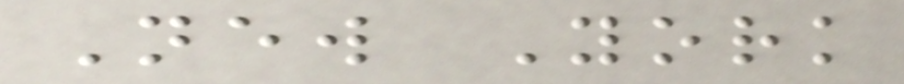New York
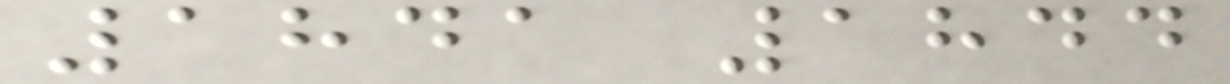1841 1844
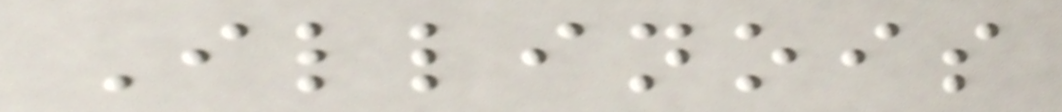Illinois
